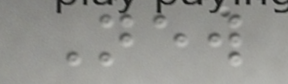New
